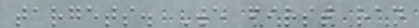targets. We first ran
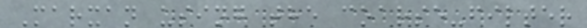Marxan using the coarse-filter
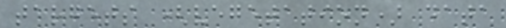targets (vegetation) data
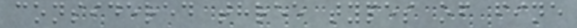considered three types of fine
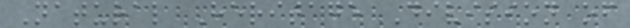Natural Heritage Division of
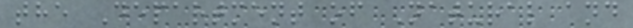the Department of Natural and
